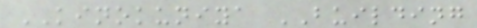KINOKUNIYA BUILDING
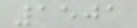1501
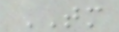TM
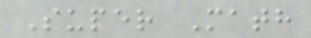Super Math
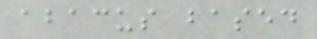abacus based
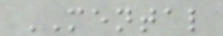MENTAL
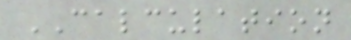CALCULATION
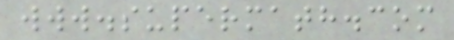www.supermath.com
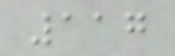117
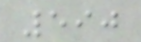590
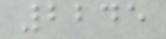2245
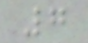7
